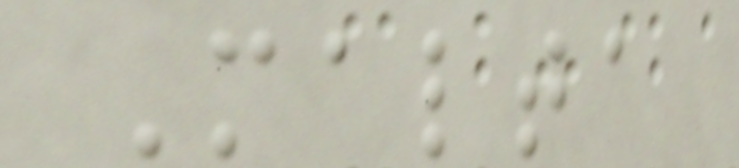Malta
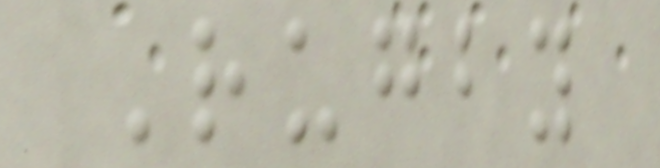Rugby
